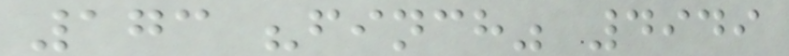173 "finch" 4949
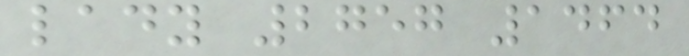lady 2757 1464
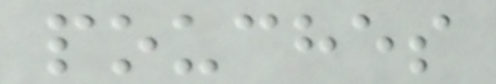pouches
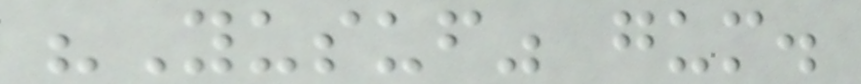"Yusuf" gum.
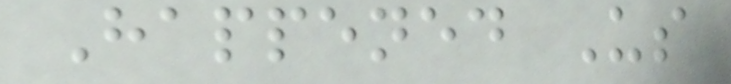Happened Us
